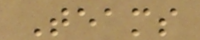Teams
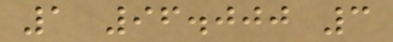1 96.000 3
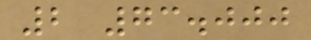2 73.000
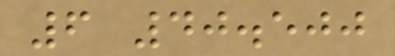6 40.500
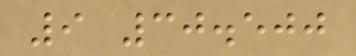9 30.500
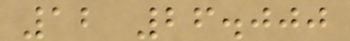12 26.000
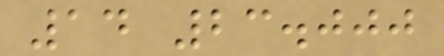14 23.000
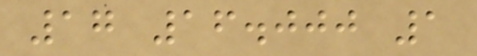17 16.000 1
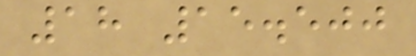18 15.500
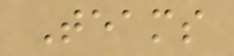Teams
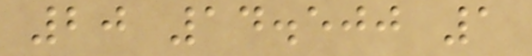20 14.500 1
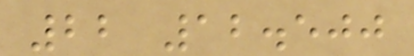22 12.500
